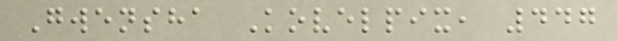Gwensha Kovelpix, 447
